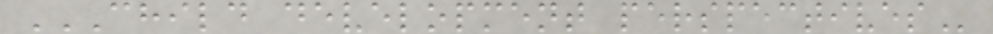CHILD DEVELOPMENT PERSPECTIVES
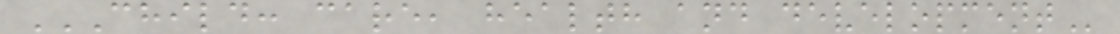CHILD: CARE, HEALTH AND DEVELOPMENT
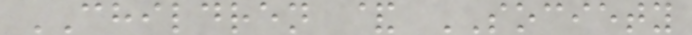CHILDREN & SOCIETY
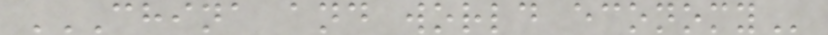CHINA AND WORLD ECONOMY
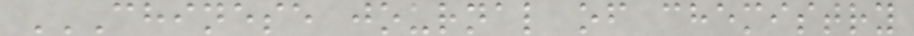CHINESE JOURNAL OF CHEMISTRY
